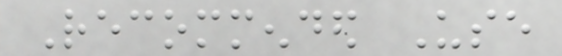Recommended Use
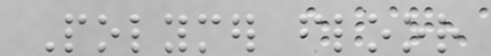Polymer floor
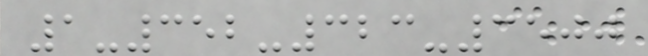1-352-323-3500
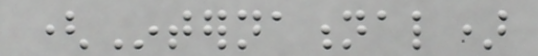(International)
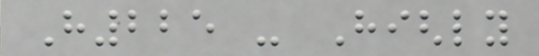H225 - Highly
